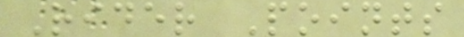Rider Points
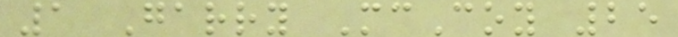1 Garry McCoy 25
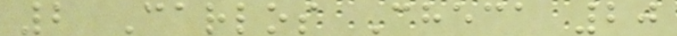2 Carlos Checa 20
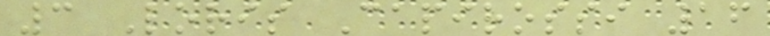3 Loris Capirossi 16
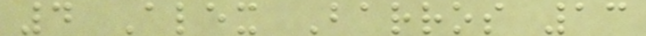4 Alex Barros 13
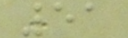51
